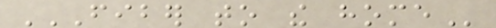FIBER TO THE HOME
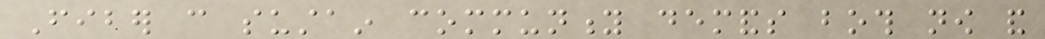Fiber can sustain community demands both now and
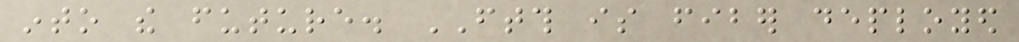into the future. FTTH is fiber deployed
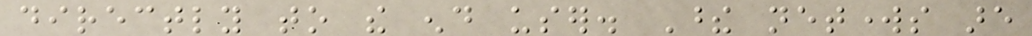directly to the end user. These networks are
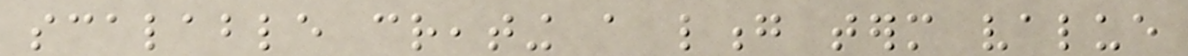scalable creating a long term value
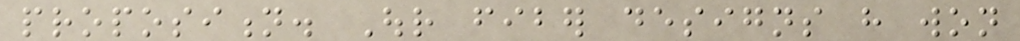proposition. Our fiber designs have won
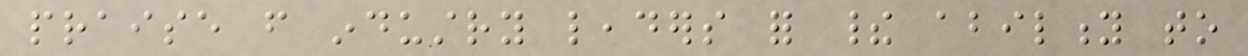praise from industry leaders for their ability to
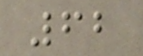62
